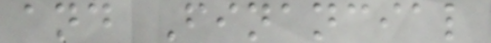and Financial
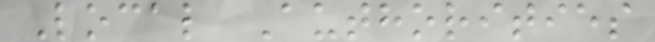Local Authorities
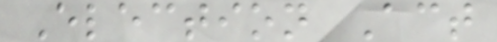Election Act
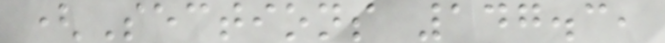(Sections 147.3,
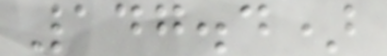147.4)
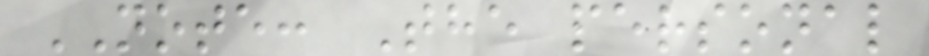NOTE: The personal
